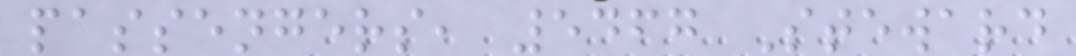passengers, 5467 Steward
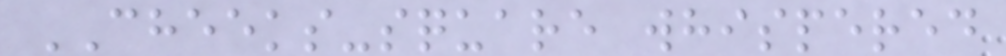CHEEKS-square whispered
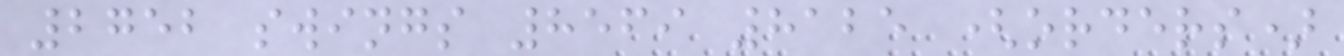2752 swings 8569 8125 (orders)
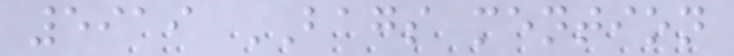5919 BAGS mention
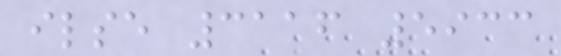ilse 3116 5933
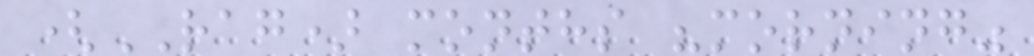(RAG) months "morning"
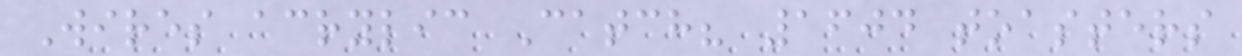Wires acrylic Catch? 1604 toasters
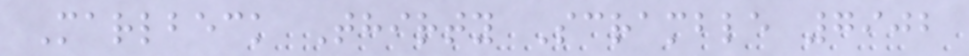Marlbeck Thirty Scramble 7902
